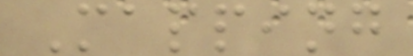Mapping
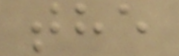the
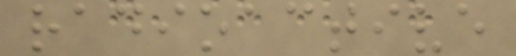radioactive
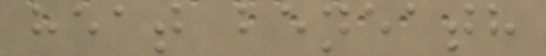heat beneath
